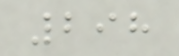298
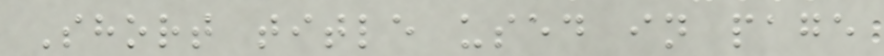Short title used in page
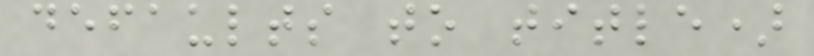defaults to title)
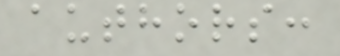authors:
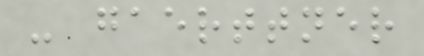- gaerttner
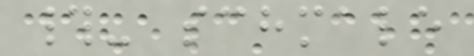#- schmale
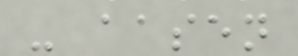- aasen
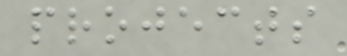projects
